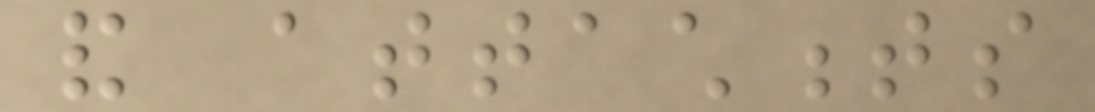and attachments
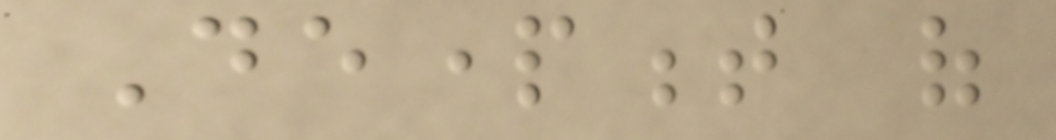Department of
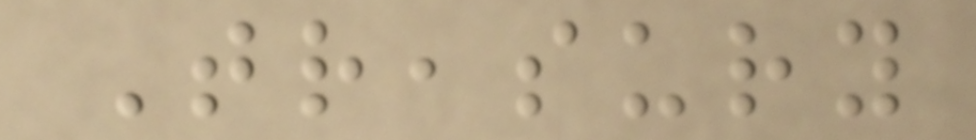Treasury
